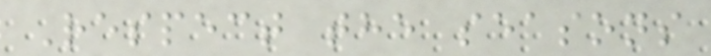Respect the seasons
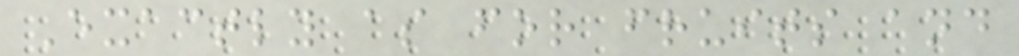Exactly as for fruits and
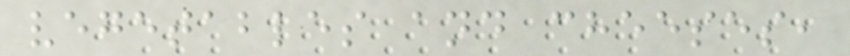vegetables and cheeses,
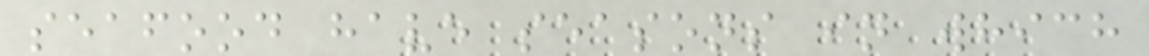seafood have seasons in which
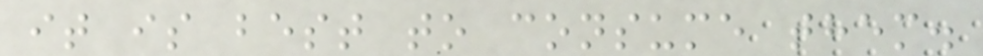it is best to consume them.
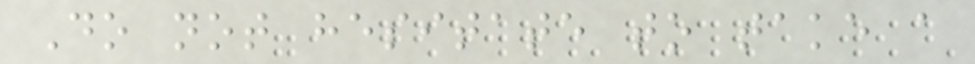Do not hesitate to take a
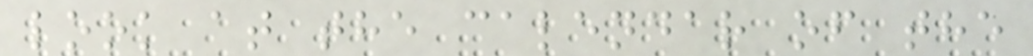look at the calendar of the
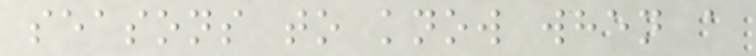seasons to know when a
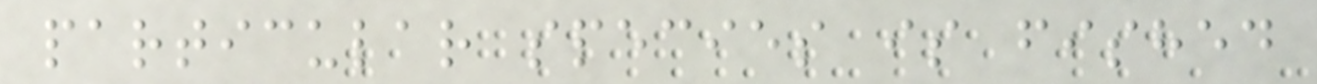particular species is fished
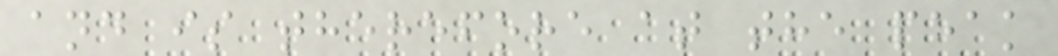and is therefore at the peak
